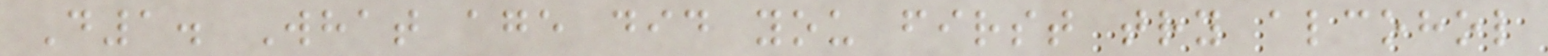D1. What age did you first try alcohol
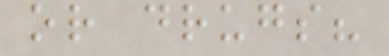or drugs?
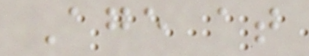Age at
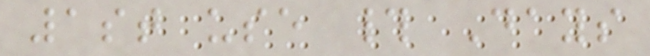1st use # Days
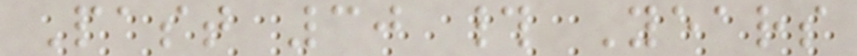Past 30 # Years
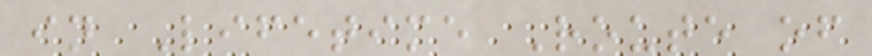in Lifetime Route of
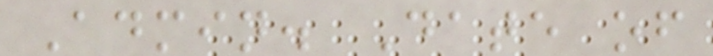Admin. Date of
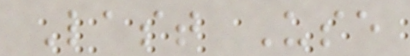Last Use
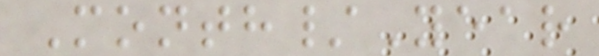Month/Year
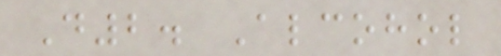D2. Alcohol
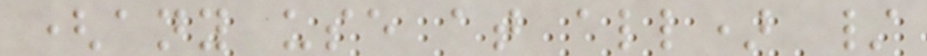(any use at all) /
